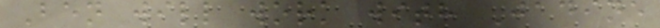Ben will work with Jadine
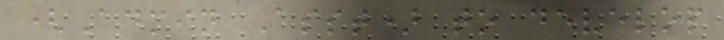(Admin Asst) to develop
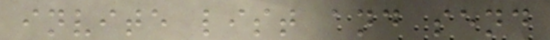invite list and send
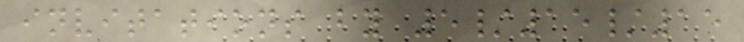invitations by 5/15/15
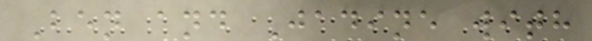Ben and Jadine with
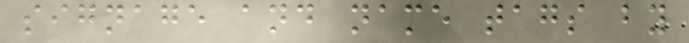signage and name tags by
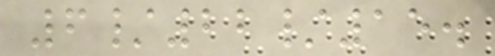6/22/15.
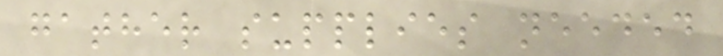gather supplies needed
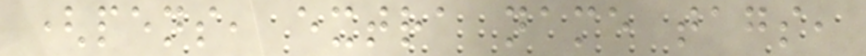(pens, extra name tags,
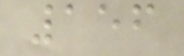156
